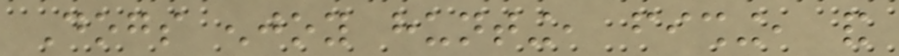Dogs enjoy hunting, fishing, and
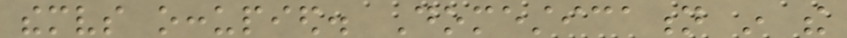themselves occupied. Domestication in the
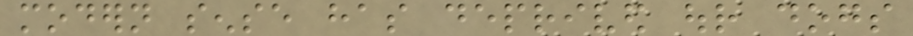modern sense has deprived our dogs
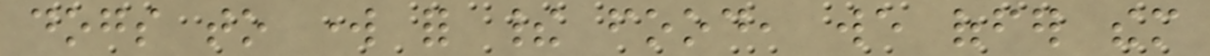dogs to work for their food, we offer them
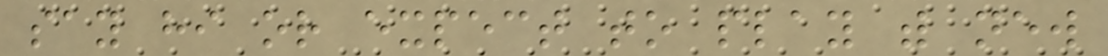say hi or expect to play with new
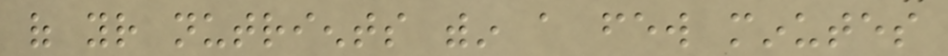of your nutrients within a few minutes
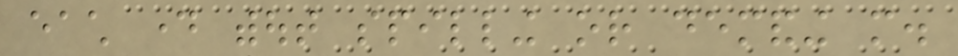each day without spilling or demanding more.
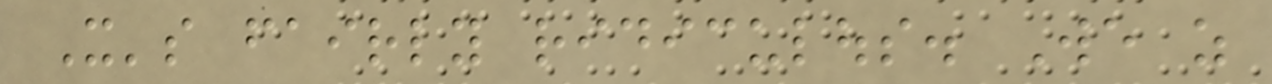It's fairly ridiculous. We as
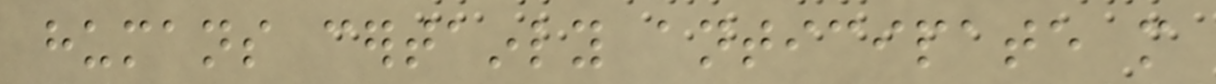humans certainly anticipate more
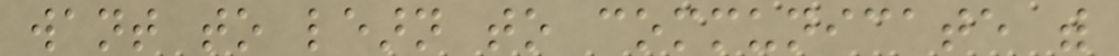want to learn to communicate with
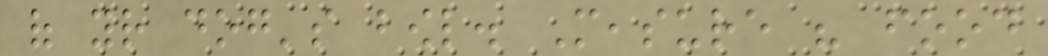of your dog's bowl. Measure his food
